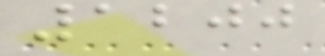1200
